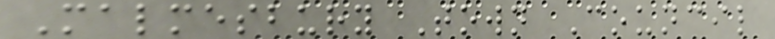Malmesbury Town Council
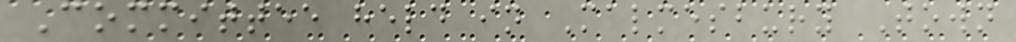Committee held in Malmesbury Town
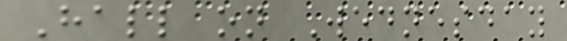Hall on Wednesday
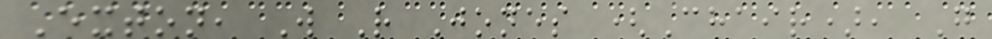Exton, W R Jones (Chair), G
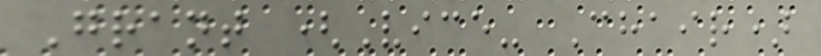Grant (Vice- Chair)
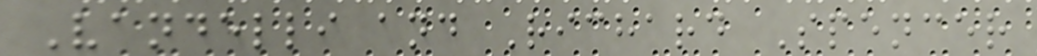Vandelli and Richard Spencer
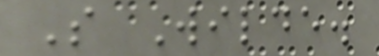S Wilde.
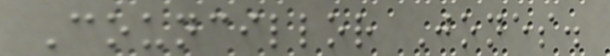Councillor Jones.
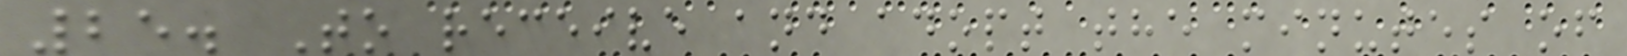25. To receive and adopt the minutes of
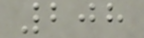208
